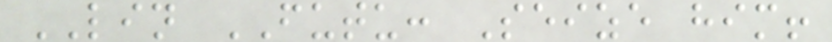LIN FUTU: Seize him!
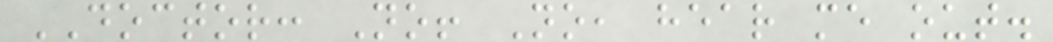DOCTOR: No! No, hear me out.
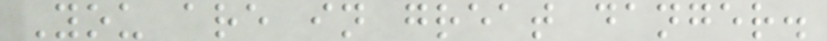You are in great danger.
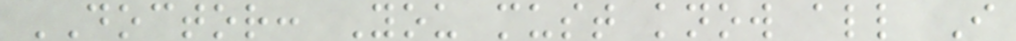DOCTOR: You must know all I
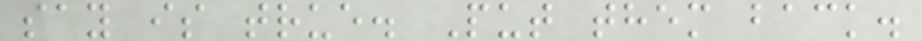say is true. Put them back.
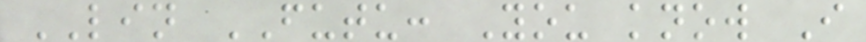LIN FUTU: You know I
